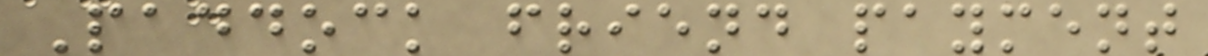Paddock friend payment
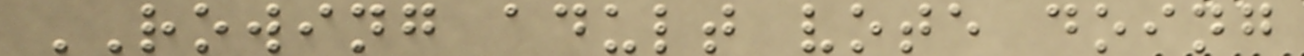ROWING adult vote doing
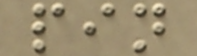pin
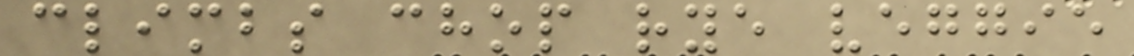climbs chop rye veggie
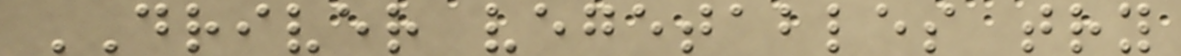DRIVER vegetables try
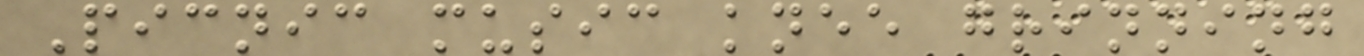Picnic music knee grinning
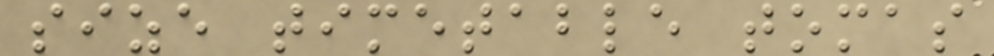size timetable tomas
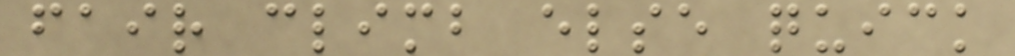fair climb else quick
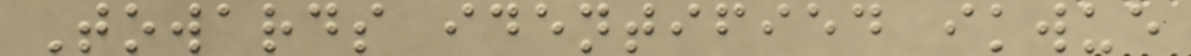Towards identified ikwue
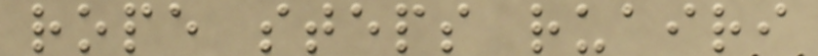rope steps ruairi
